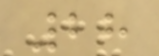28
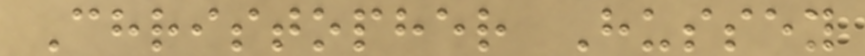Christopher Hussey
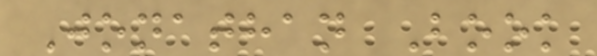Jonathan Book
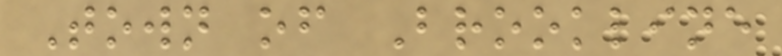Town of Brookline
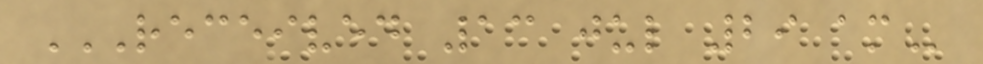RECEIVED 13 JUL 29 AM
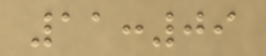11:09
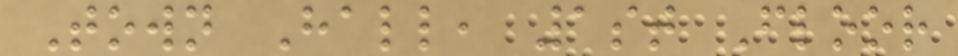Town Hall, 1st Floor
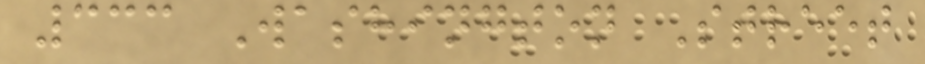333 Washington Street
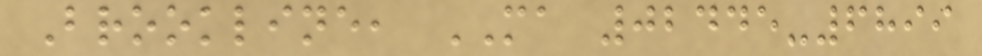Brookline, MA 02445-6899
